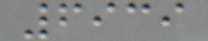6939
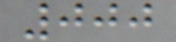000
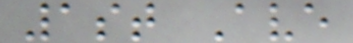1st Ave
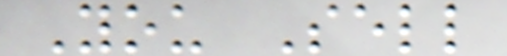You Sell
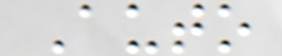Auto
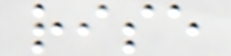rise
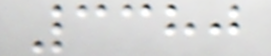3380
